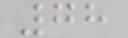78
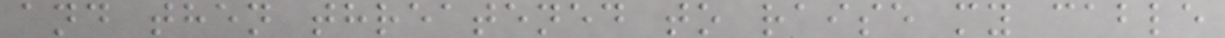and then threatened to raise my cable
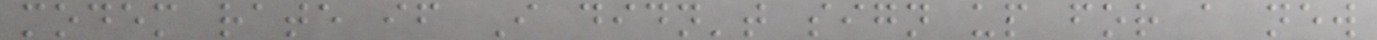modem rate if I didn't sign up for a new
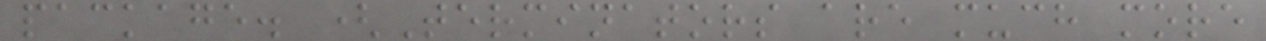package. (Terminators are much more
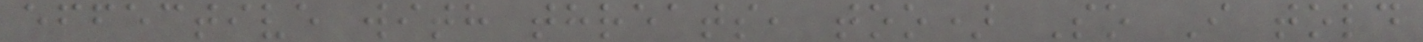effective with threats, too) So I told
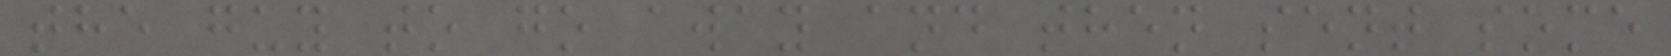the guy to go away and then sent some
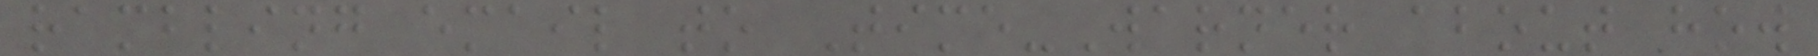rambling email to Time-Warner about how
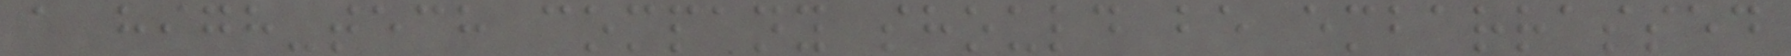a high-tech company should be embarrassed
